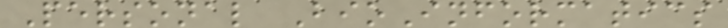Personal BioInformatics
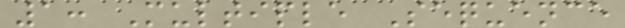1: Multiple Sequence
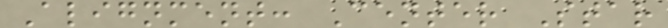Alignment: Center Star
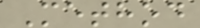Method
